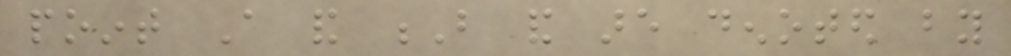point A and B and are denoted by
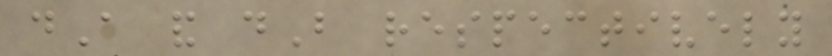dA and dB respectively
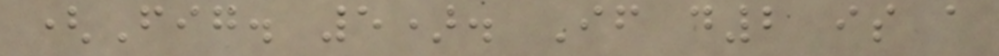(Fig. 5). If d2 is a
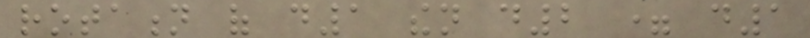rotation of d1 then d2 = d1
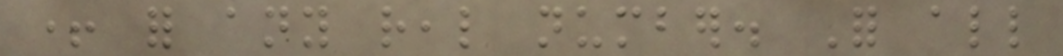+ for any real number. For all
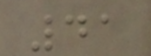41
